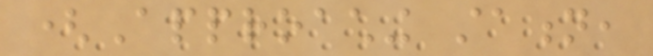(Approaching station,
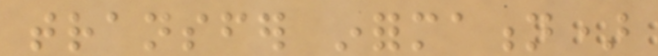transfer information)
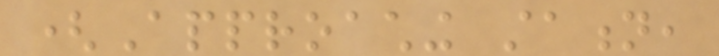(Approaching station,
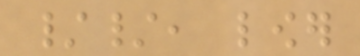//, lower
